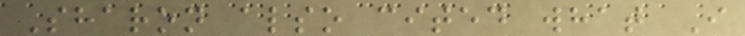Sharon also cited what I
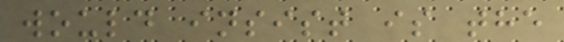would insist is the
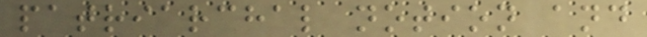patriarchal notion and
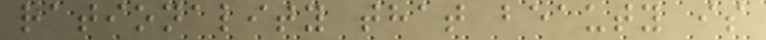rationality that beauty is
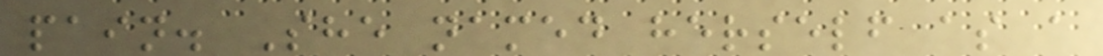pain. She named herself as a
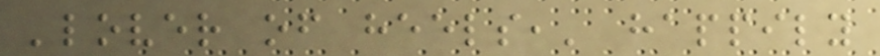'lover of heels,' happily
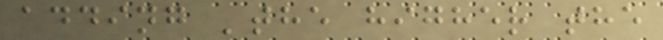adding 'the higher the
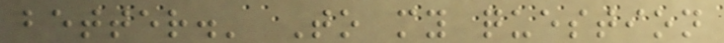better.' To my question
